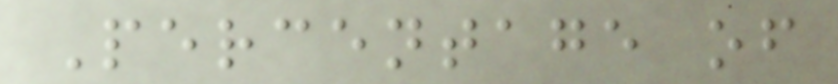Percentage of
